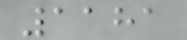1181
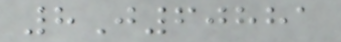8J60881
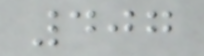407
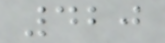420
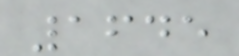1645
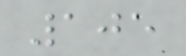105
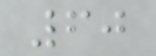60
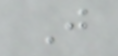J
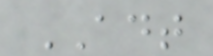ADT
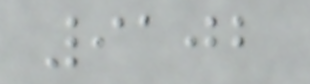9102
